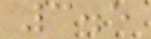3.5
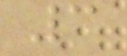3
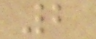2
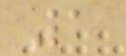1
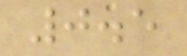0.5
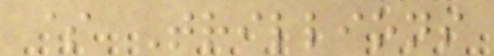$ Trillions
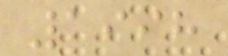1998
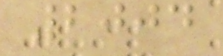2004
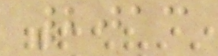2013
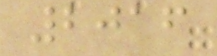2016
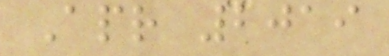Apr 2019
